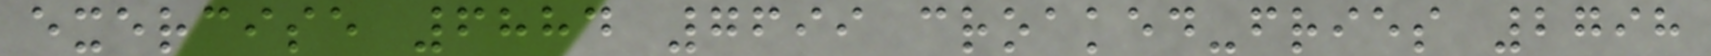exercise 6884 7699 croaked-fries 2798
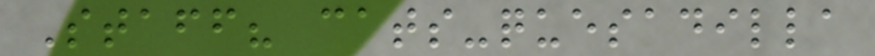Staff? cats-quesadilla
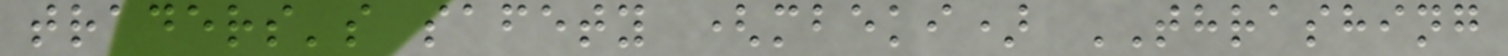traders's safety (mbeki) THRASHING
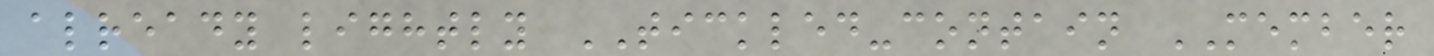already lightly TICKLED-contain MEMBER
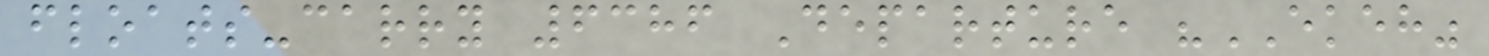floats-carry 6386 Departure "EKEH"
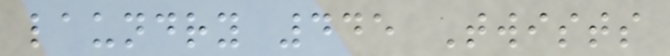laundry 445 Twists
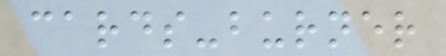cards-burner
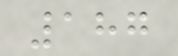187
